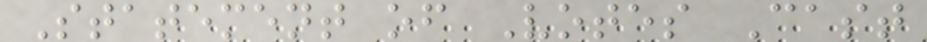Statement of Votes Cast
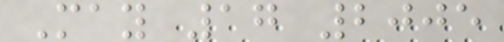May 17 2005
